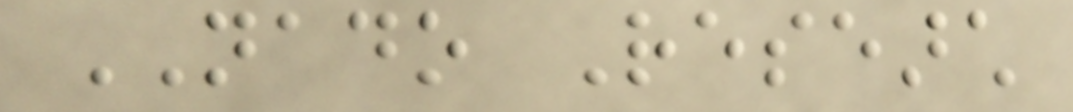NADO Research
